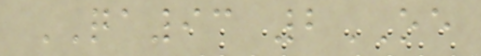QA93 2OE
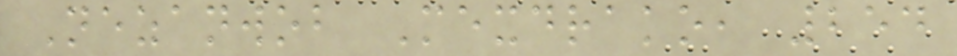Nezanwob Mexdrako, 254
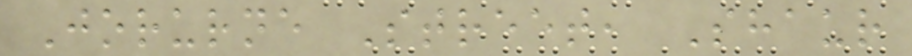Jorurne Street, Shaur
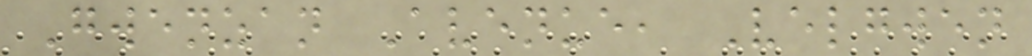Gwenzan Avenue, Velgwen
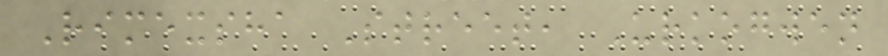Rimexsha Street, Urkogwen
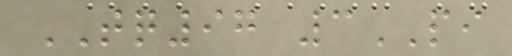TQ97 3PI
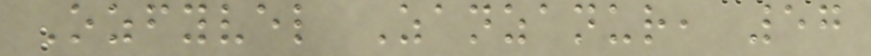Ozfyvel Zanzanur, 57
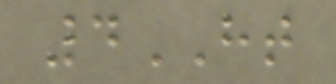4HT
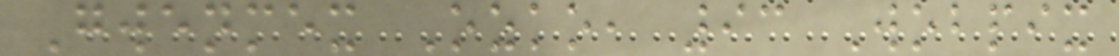Gwenmex Ozko, 93 Wobpix
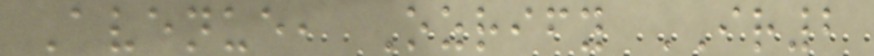Avenue, Ozrify IR2
